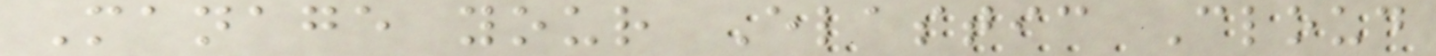Manage your Elastic Cloud
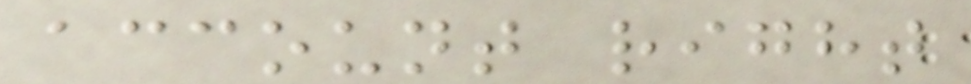account right
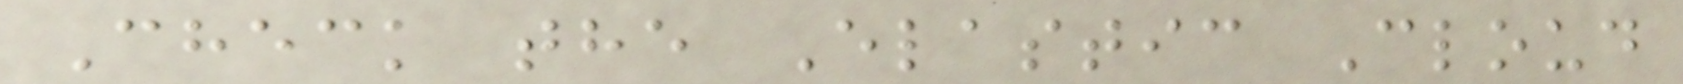Check the Elastic Cloud
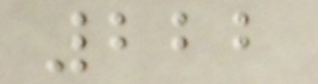222
